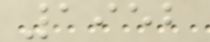1952
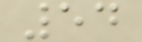54
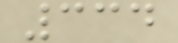334
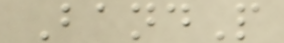BandP
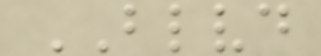BLVD
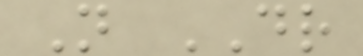N DR
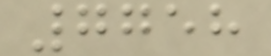7758
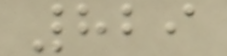829
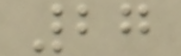27
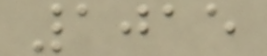1015
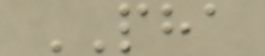PHA
